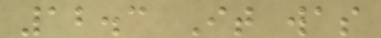12.3 It was
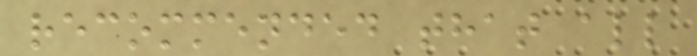recommended that all
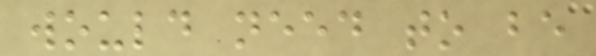would need to be
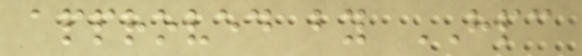approved by HPC
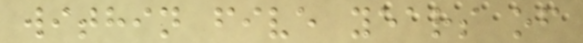within five years of
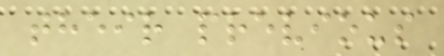their previous
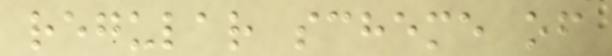regular scheme of
